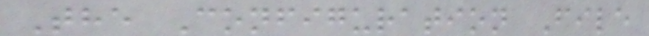The Configuration File
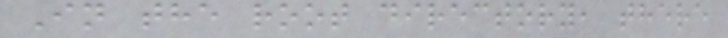In the root directory, there
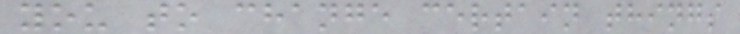you to change certain things
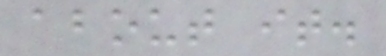about it.
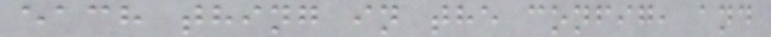each thing in the config, and
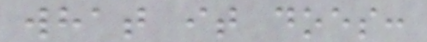what it does:
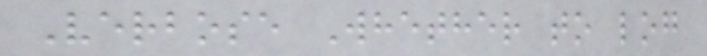Verbose Whether to log
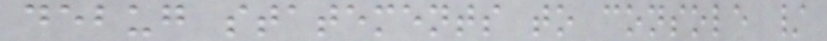debug statements to console /
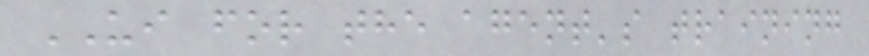UI for the agent's training
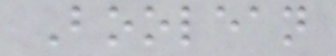Boolean
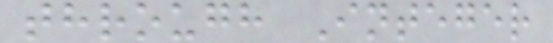through Integer
